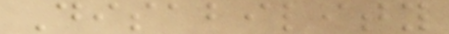Disability
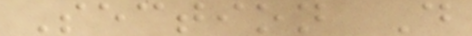Section D
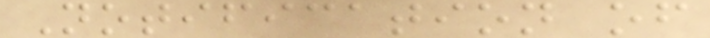Notification of
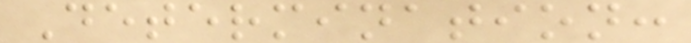Determination:
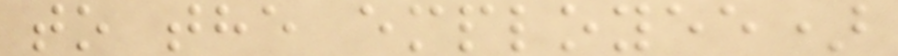to the employee)
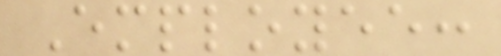Employee:
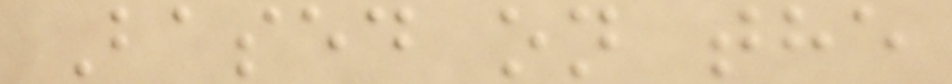Based on the
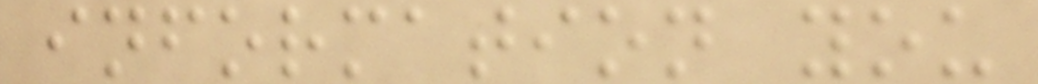information you
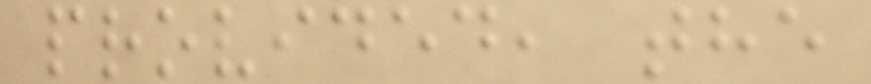provided, the
